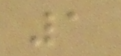1
